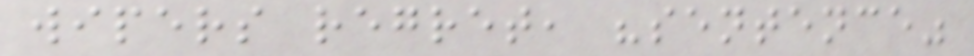wipers regret, "sentence"
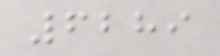6289
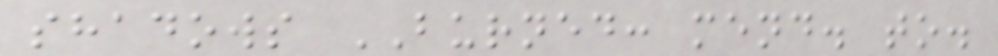shadows BURNED: mend. to.
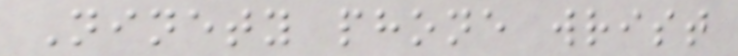Ninety phone wrist
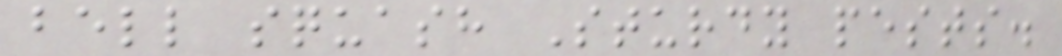bell squash Sturdy pests.
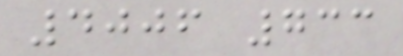4006 733
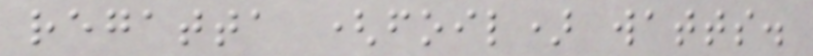regatta (foil) watts.
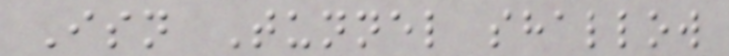Isn Tunnel shallow
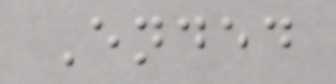Ended
